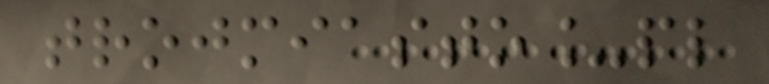trojmiasto_pl
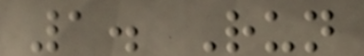1. Run
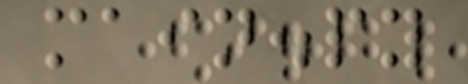main.py
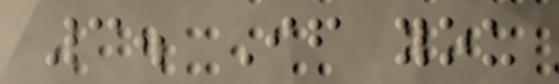3. If you
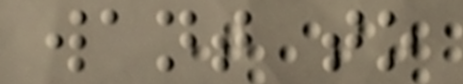want to
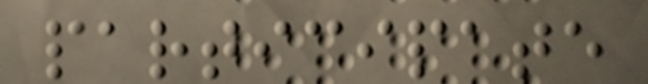participate
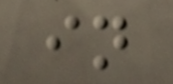in
